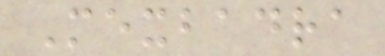Mexbadra
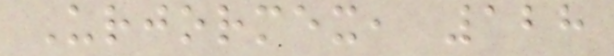Urjormex, 128
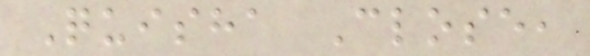Quisha Close,
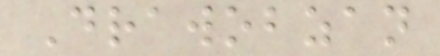Drawobzan
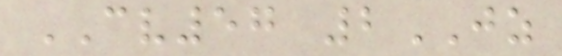CV57 2JZ
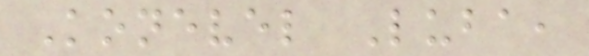Konevel Luba,
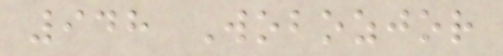948 Wobozjor
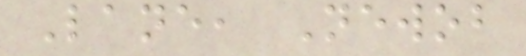Lane, Newob
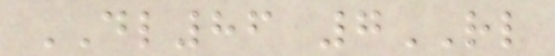DL86 7RL
